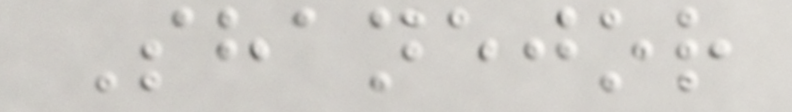Shanejor
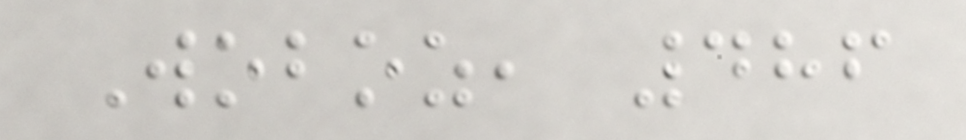Woboz, 486
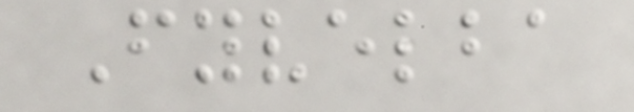Fyvelba
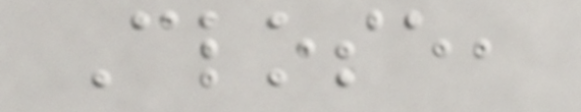Close,
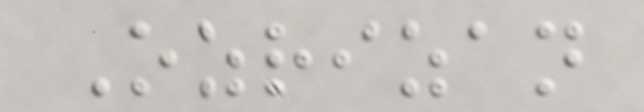Ozrizan
